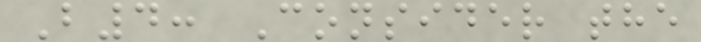B4: Consider the
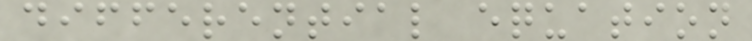differential equation
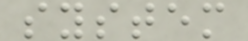system
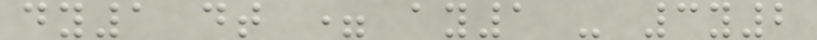dy1 dt = ay1 - 3y2
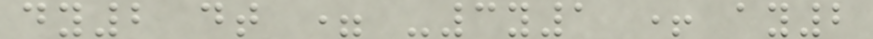dy2 dt = -3y1 + ay2
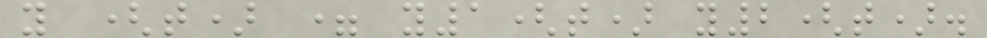y (t) = y1(t) y2(t).
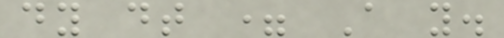dy dt = A y.
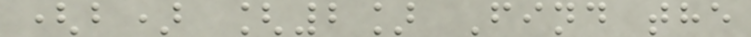(b) [2] Find the
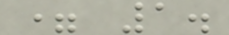= 1.
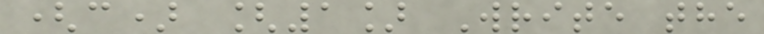(c) [1] Write the
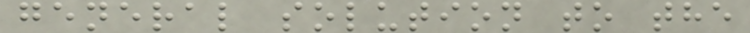general solution to the
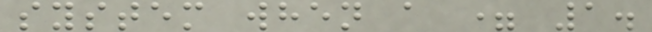system when a = 1.
